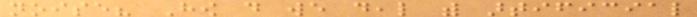noise? How do we deal with artificial
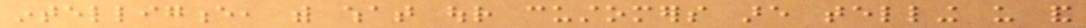intelligence, with what our customers are telling us and
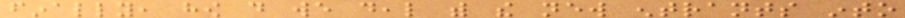finally, how do we deal with the new entrants into
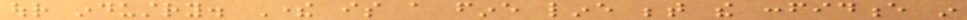our industry. There is a fine line between the confidence in
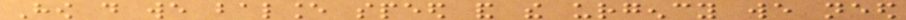How do we balance speed and the urgency we need
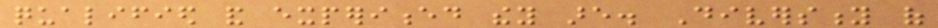qualified and experienced they are. Diversity of
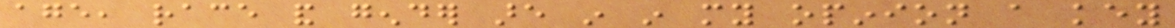age, race and gender are in in my opinion a key
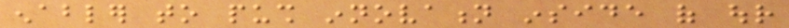enabler to push innovation inside of our
